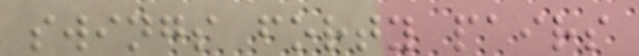swings forty pairs
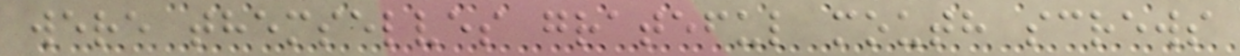were themselves grateful mouth screws
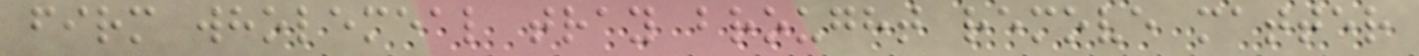firm wholemeal tray brought remove matter
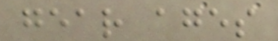gear ages
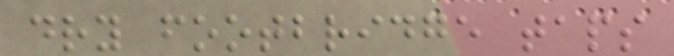dry footbridge taps
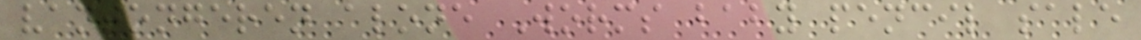vantongeren alone Worms baby pencil sale
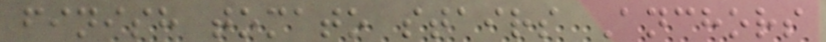finish tomato stairs Anchors
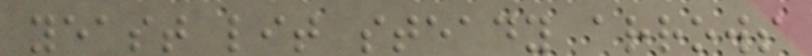yeast lit steady arrows
